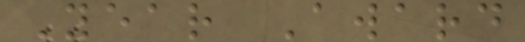Year Award
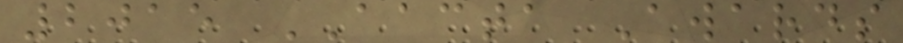2015 AACTA Awards
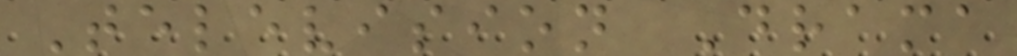Television Drama
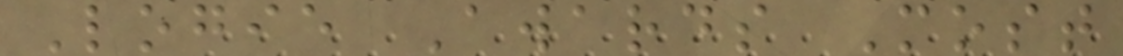Logie Awards Most
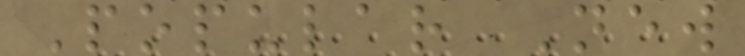Popular New
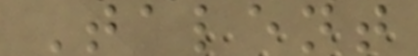Talent
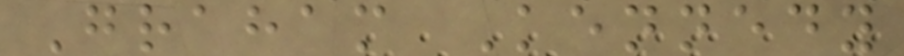Graham Kennedy
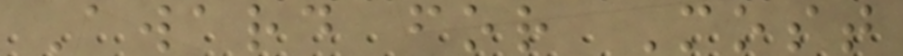Award for Most
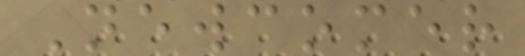Newcomer
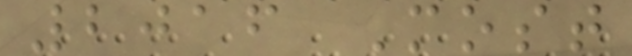2016 Most
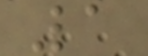1
